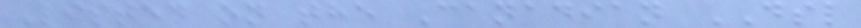Listed on the Canadian DSL
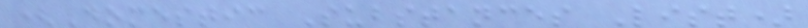(Domestic Substances List)
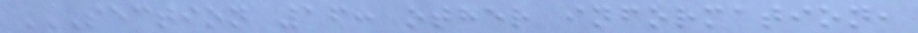SECTION 16: OTHER INFORMATION,
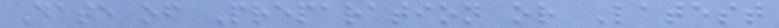Date of Preparation or Latest
